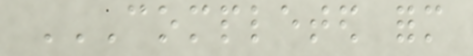COMPLETED FORM
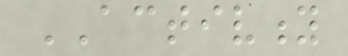ACTIVITY
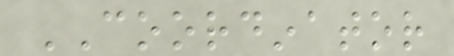COORDINATOR
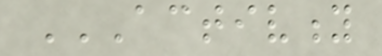ACTIVITY
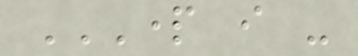PART I -
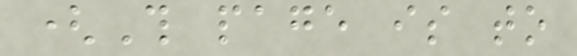(This page is to
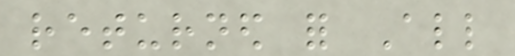returned for All
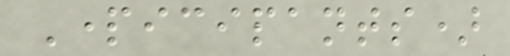Participants)
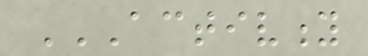ACTIVITY
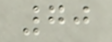70
